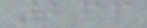266
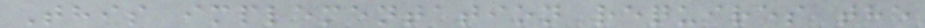This implementation requires the
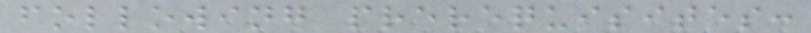following prerequisites:
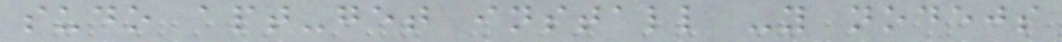sudo apt-get install -y nodejs
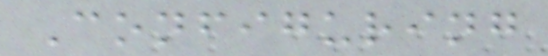Configuring
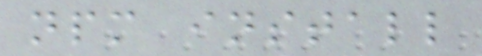npm install
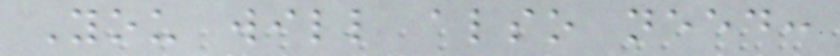You will also need:
